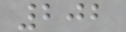202
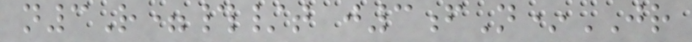n3R=#/t j3fN*JR
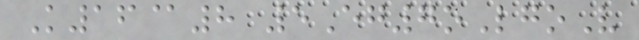K16@8 5Eg7oLgoV
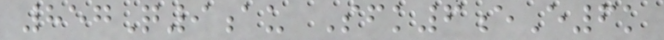857Q9au Sfk6eE6k
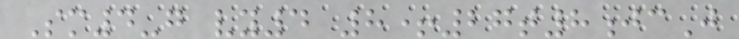Sm4-g vy4 8+27t8jcJ
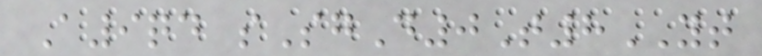A9qd sSgD0T8YT
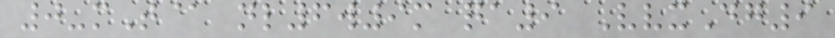0-mT@ nl6w9m qa9 VvxDg9
